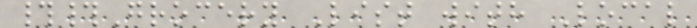##Grocery List with Local
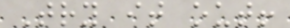Try it out!
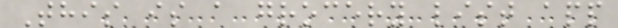This is a grocery list app
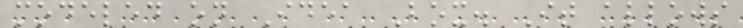modeled on Idea Box. It allows
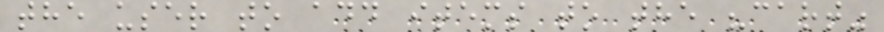the user to add items to the "cart"
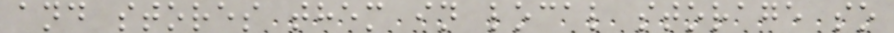and stores them in local storage so
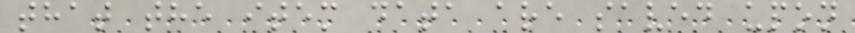that the item data are saved upon
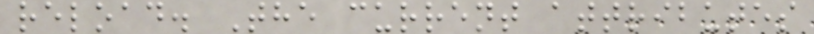reload. The current attributes
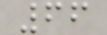66
